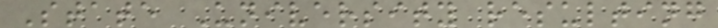State University resulting
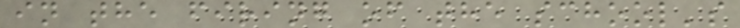in the firing of the school's
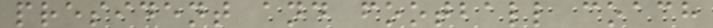president and football coach
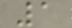1
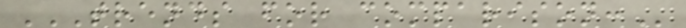TRENDS FOR COMPARISON:
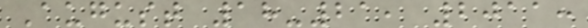August 18-21, 2011:
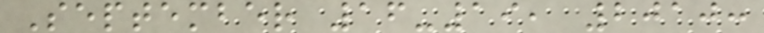September 16-19, 2010:
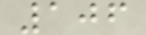106
